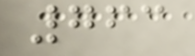763
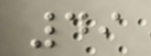49
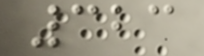323
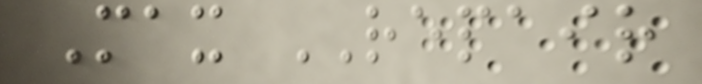Max REPAIR
